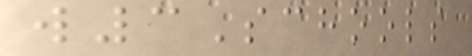w3Schools
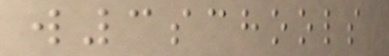w3schools
